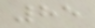85
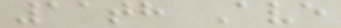11th Ave
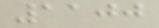1100
